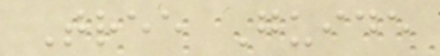Tree Guide
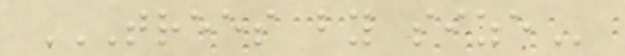TREES BY SIZE
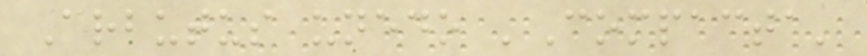Arbutus unedo 'Compacta'
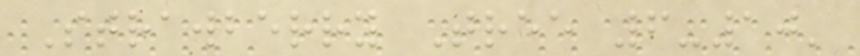Strawberry Tree 6-10'
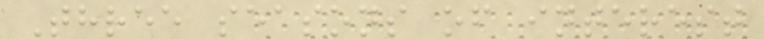Three seasons of interest
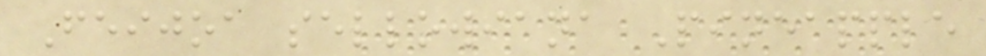Feijoa sellowiana Pineapple
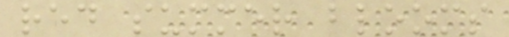red summer blooms
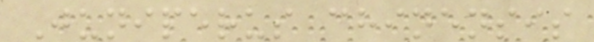Juniperus chinensis
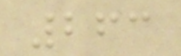263
